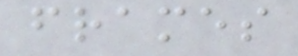frames
